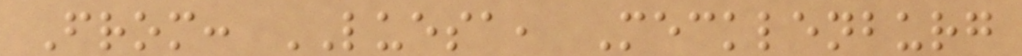From: LUESA, Mecklenburg
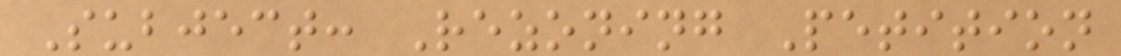Subject: Rezoning Petition
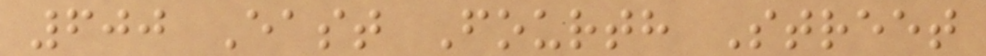600 East Fourth Street
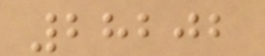28202
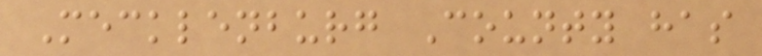Mecklenburg County has
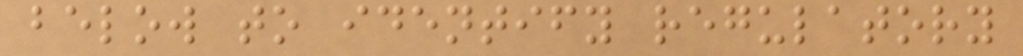below to identify regulatory
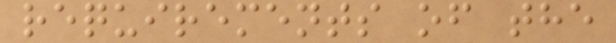requirements of the
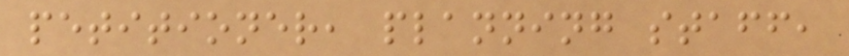petitioner, planning staff,
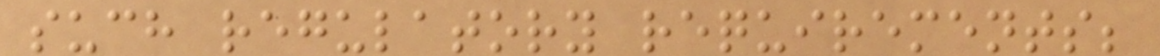such regulatory requirements;
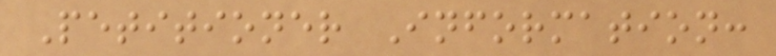Petitioner Information:
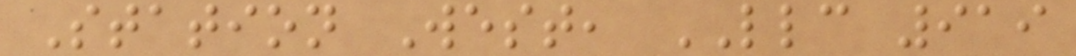Station West, LLC 919
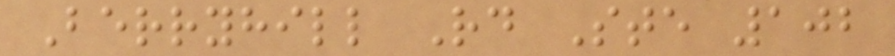Berryhill Rd Ste 102
